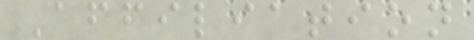Affiliation
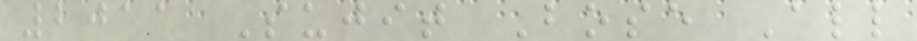2011 Sujit Bose All
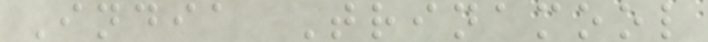India Trinamool
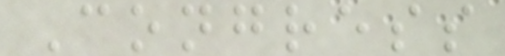Congress
